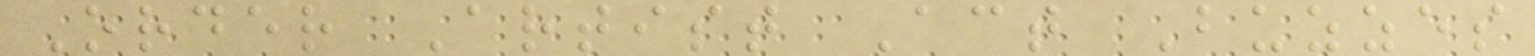Order Artist Act Buzzes
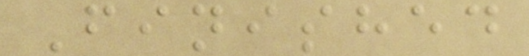Finished
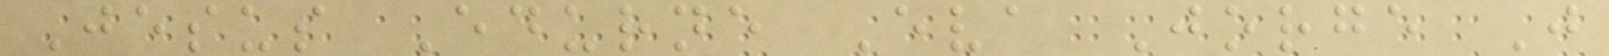Jesus Edurne Eva Jorge J
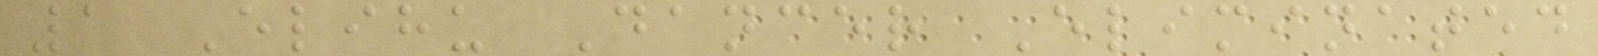1 Elihu Dancer Eliminated
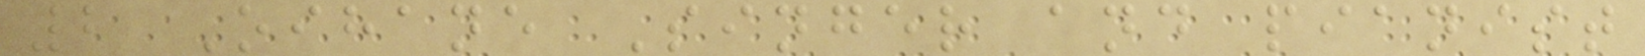2 Oihane Singer and pianist
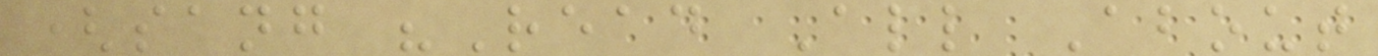(sang "Read All About
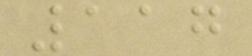117
